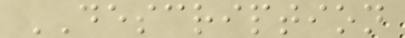DESCRIPTION
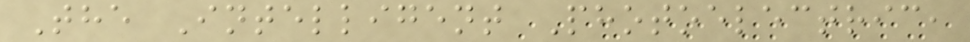The Intelligent Photoelectric,
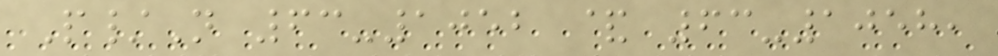P/N 63-1052 & 63-1058,
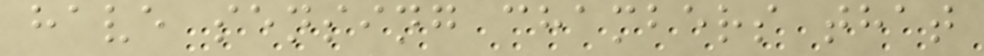have sensing chambers that
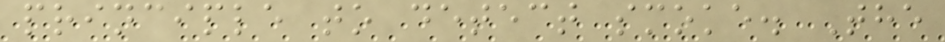principle to detect smoke. The
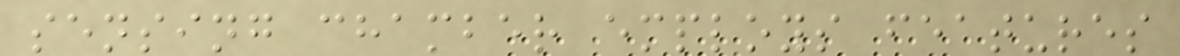sensing chamber employs features
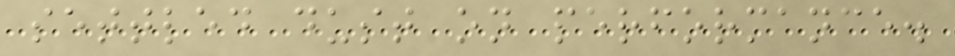settled dust on performance.
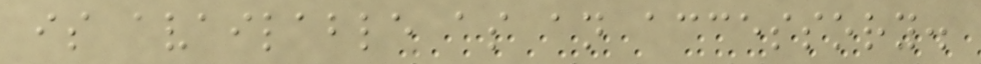is available as an accessory.
